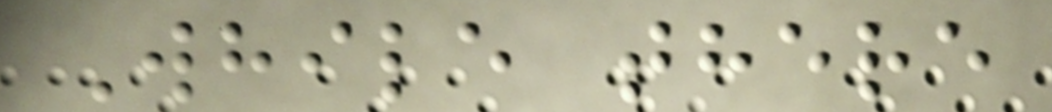While there
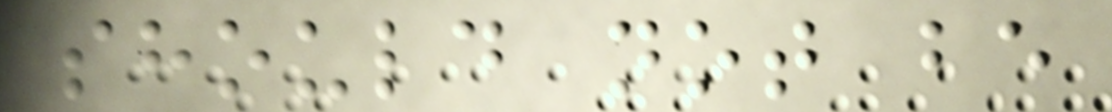should not be
